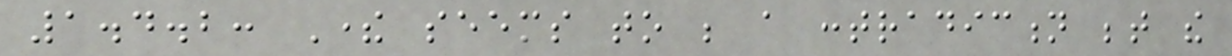1.4.2: There seems to be a contradiction between the
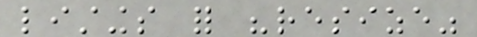listings for "resize"
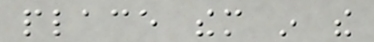place them in the
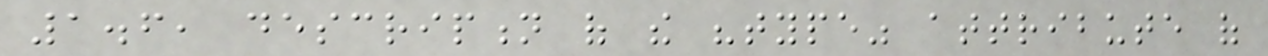1.6, description of the "type" attribute of
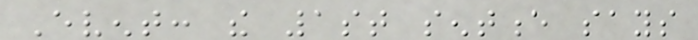Event: the 1st sentence says
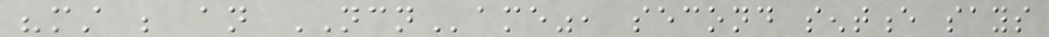"must be an NCName", second sentence says
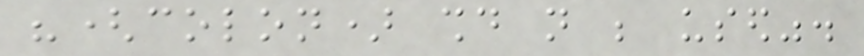"(colon) should not be used".
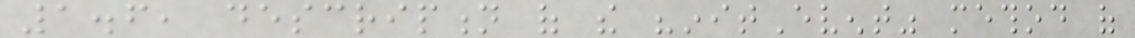1.6, description of the "initEvent" method of
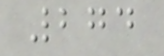274
